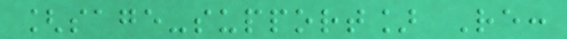[sage-support] Re:
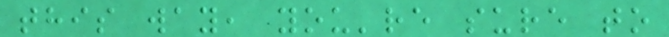this way, you're sure to
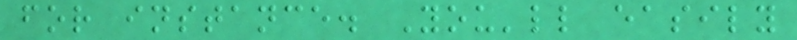for instance. You'll easily
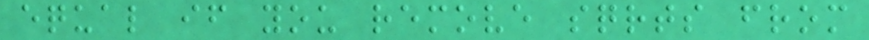equal if you remove sqrts from
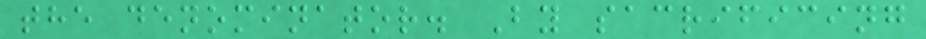the denominator. By sacrificing
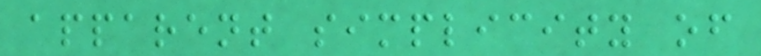apparent simplicity of
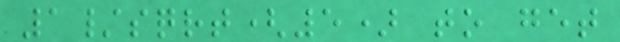1/sqrt(5) to get
